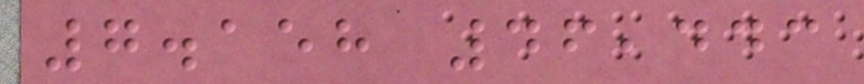7.158 46,443
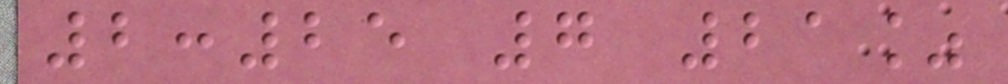2:25 7 21%
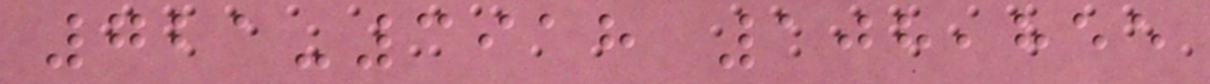721-3918 108,855
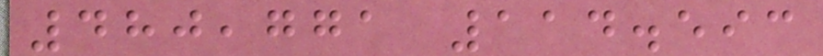480,771 114.593
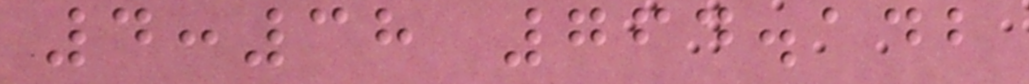4:38 764.142
